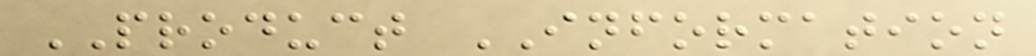PRODUCT INFORMATION
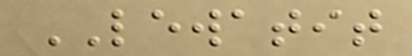LEWATIT
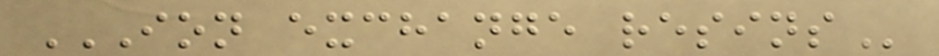ION EXCHANGE RESINS
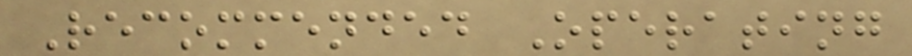Recommended Operating
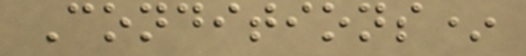Conditions*
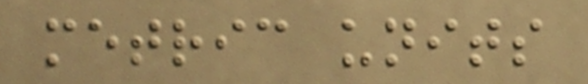metric units
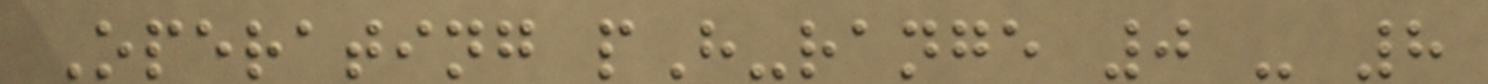Operating pH-range 0 - 8
